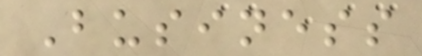Business
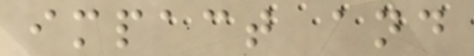impact and
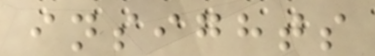insights
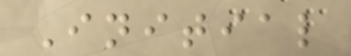Initial
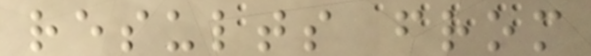results from
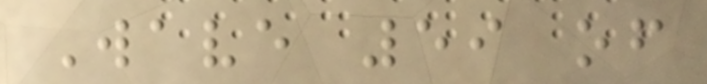Wave 59 of
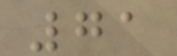71
